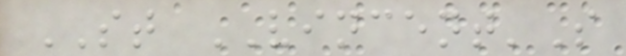ST VINCENT'S
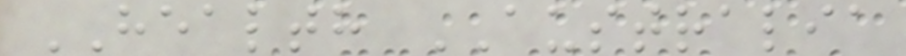HEALTH AUSTRALIA
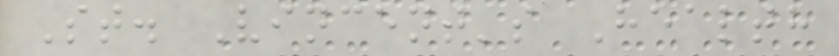St. Vincent's Health
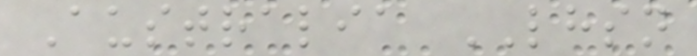Australia LHSN
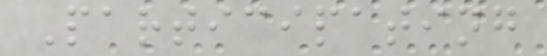Participating
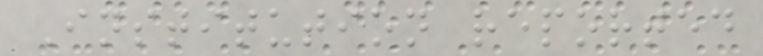Institution reported
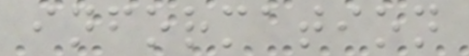information
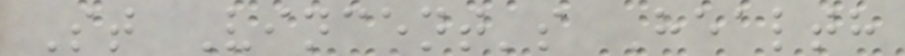St Vincent's Health
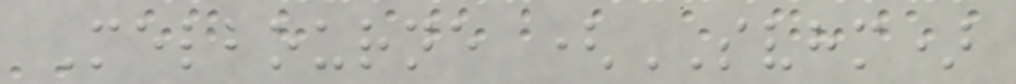Melbourne (SVHM)
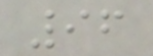96
